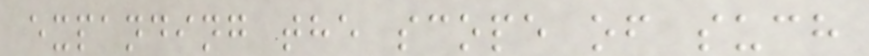expanding the scope of such
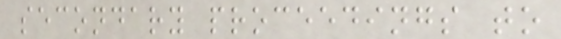secondary proceedings to
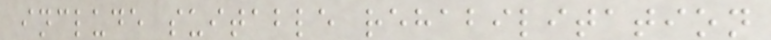include suitable rehabilitation
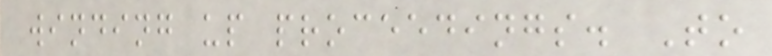winding up proceedings. To
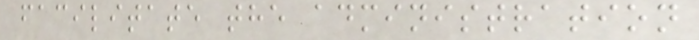facilitate the administration
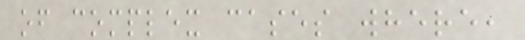of complex cases where,
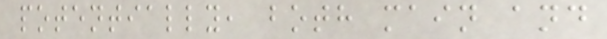potentially, both main and
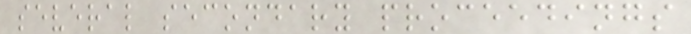several secondary proceedings
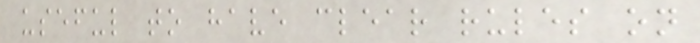useful to have clear rules on
